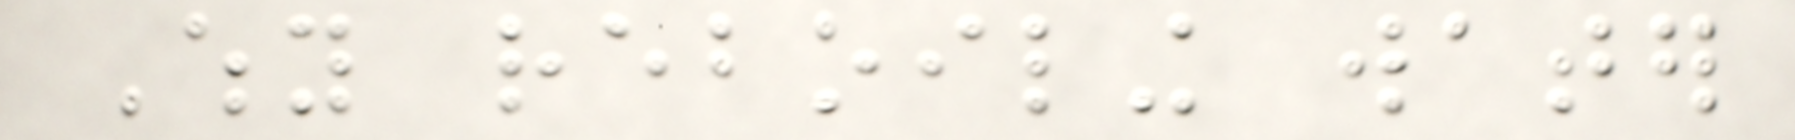Why reboiling water
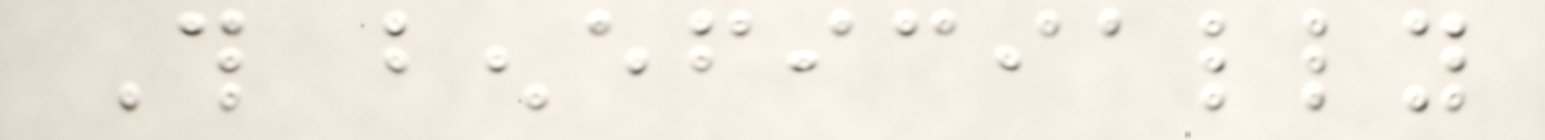This beneficially
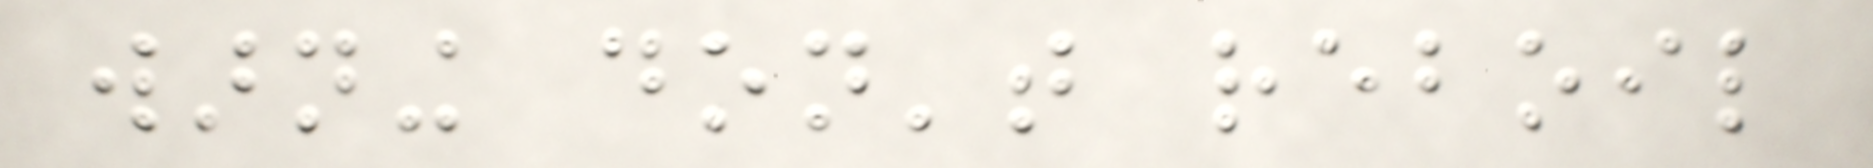warning don't reboil
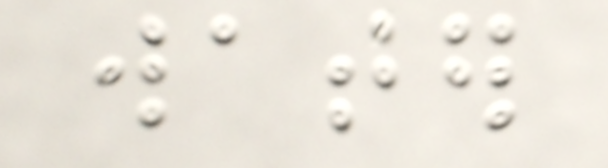water
